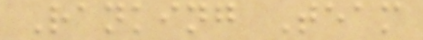Ranking Team
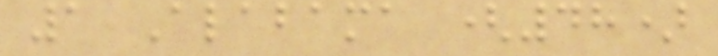1 Alabama (48)
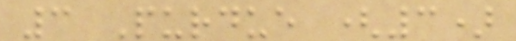3 Purdue (3)
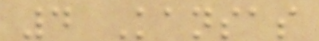4 Kansas
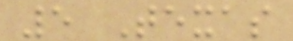5 Texas
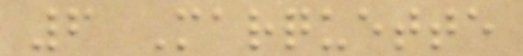6 Marquette
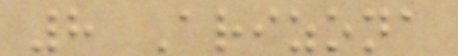8 Arizona
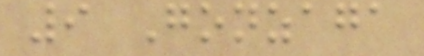9 Gonzaga
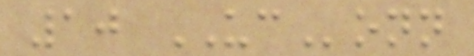10 UConn
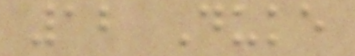12 Duke
